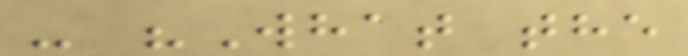- "What the
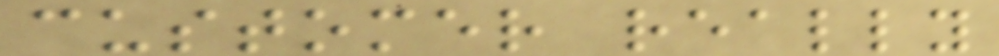customer really
